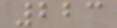223
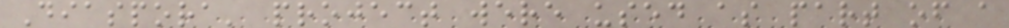Diaspora' project were used as part of a
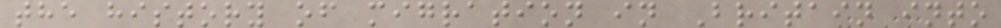the history of migration in Britain into
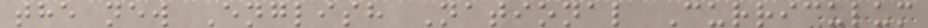the new English National Curriculum
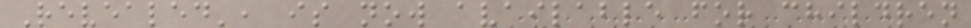Revealed', is now available for children
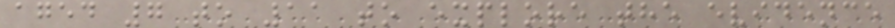aged 7 to 11 to explore the evidence
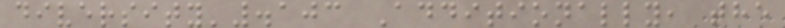diversity'.103 Additionally, the
